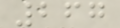267
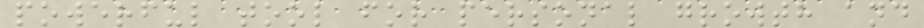powerful tool for personal growth and
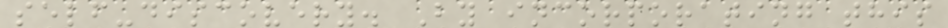self-discovery. By incorporating this
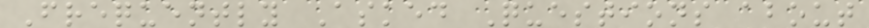Frequently Asked Questions about
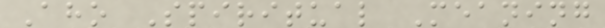Aho Spiritual Meaning
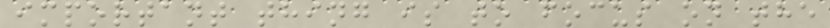important thing is to focus on the
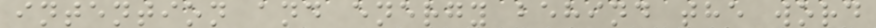intention and energy behind the word
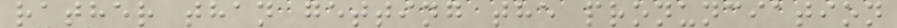rather than getting the pronunciation
